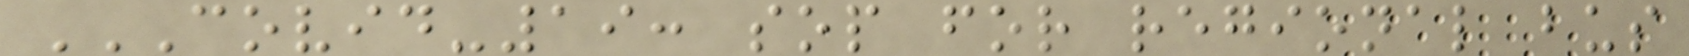COVID-19: SOP FOR REGIONAL BUS
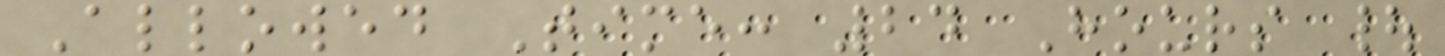Allowed Time: 24 Hours |
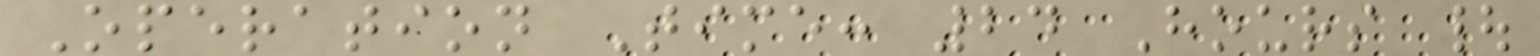Operation Time: 24 Hours |
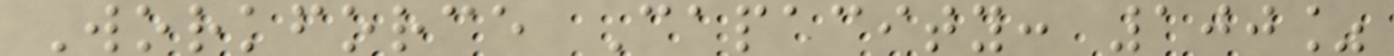Workforce Capacity: 100%
